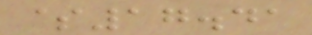$17.41
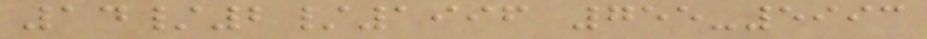14/2/1996 755-5993
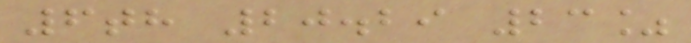6th 20.29 23%
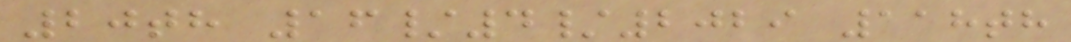20th 16/4/2029 118th
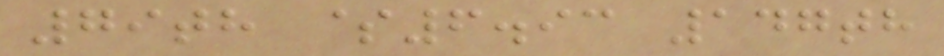79th $6.93 147th
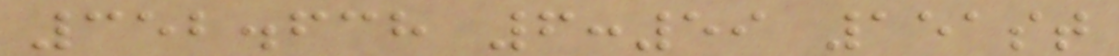352.638 6:59 151st
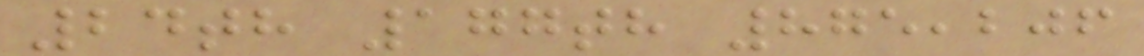24th 177th 875,206
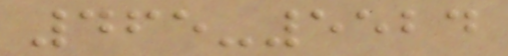465-5524
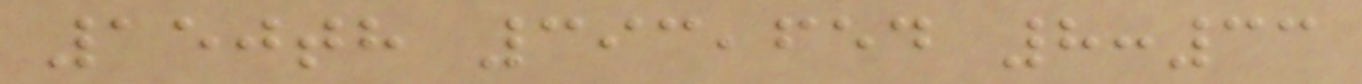150th 393,654 8:33
